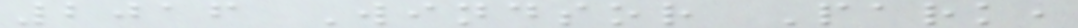2016 Windsor Park,
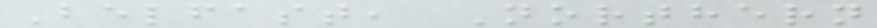Belfast, Northern
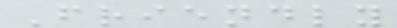Friendly
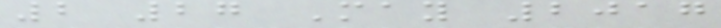2 27 May 2017
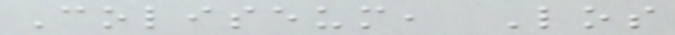Coliseum, Los
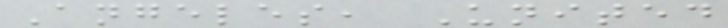Angeles, United
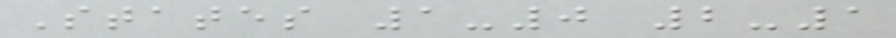States 1-0 2-1
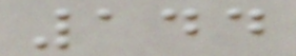144
